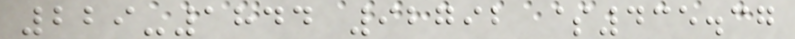229-1844 92792 $435.37
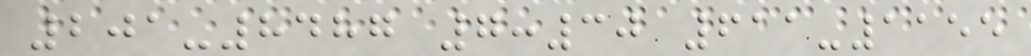201-8487 7:30 611-1155
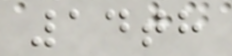14th
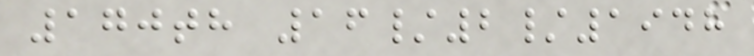170th 16/2/1948
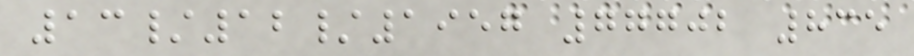13/12/1957 77702 835
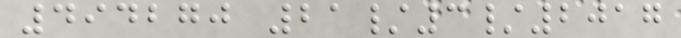494270 21/3/2017
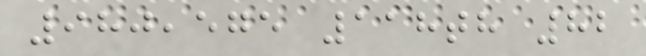980,575 118th 82
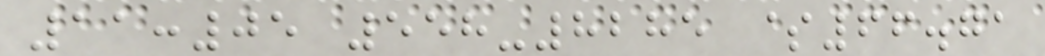11:05 558-8285 $66.71
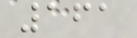161
